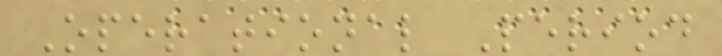Operational Period
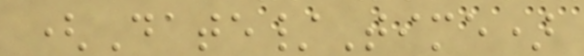(Date/Time)
